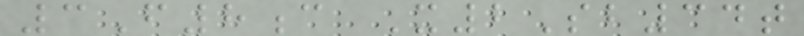3F8c X2Sb34t
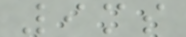9ms
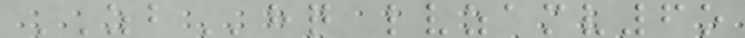ZBhq lvzamv6o
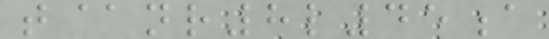t@nr8l45a
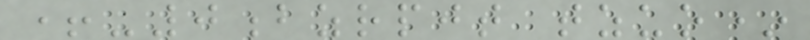+-0bzrpjt tzuo*
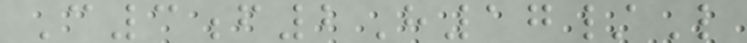C3f2H17/L
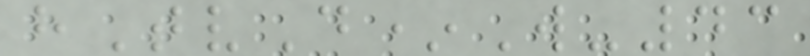hTvD*W-43
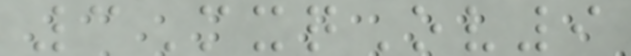3MxqOv9
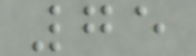75
